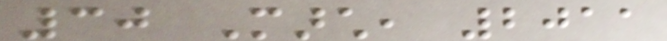30 March, 2011
